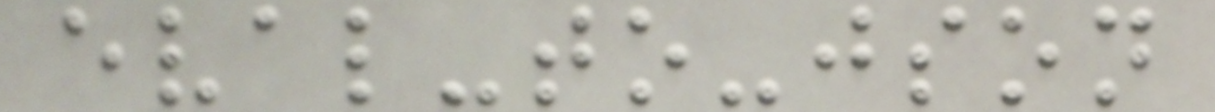eval-to-json
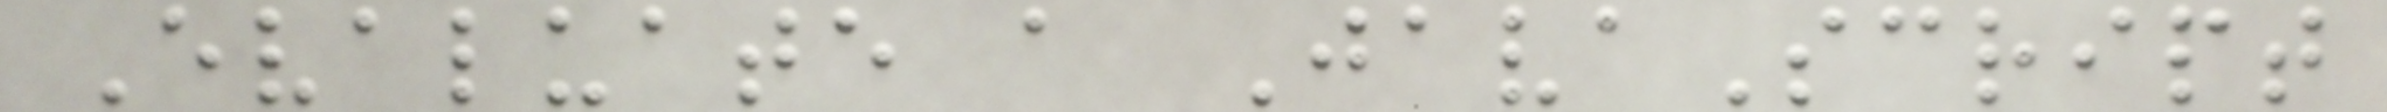Evaluate a JavaScript
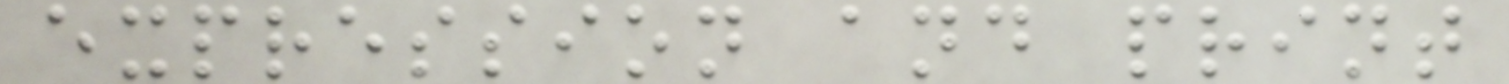expression and print
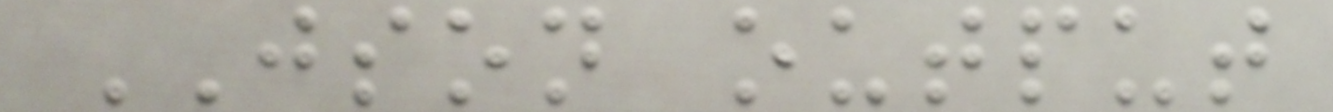JSON output
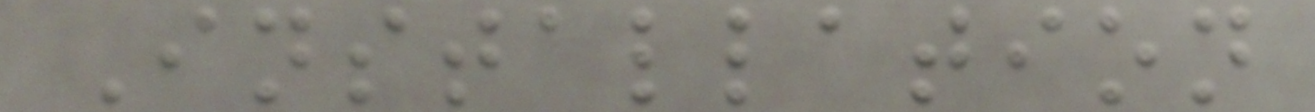Installation
